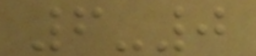6-0
